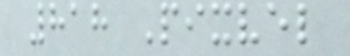818 Pixvel
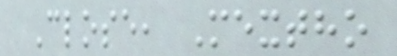Close, Mextho
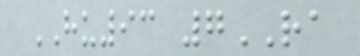HU93 7RA
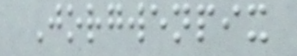Jorgwenpix
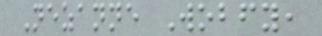Nezanne Wobfy,
